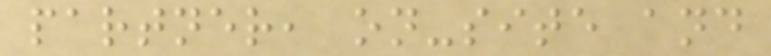partner, on-site and
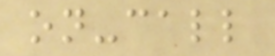on-call
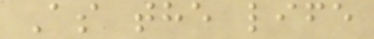As the life
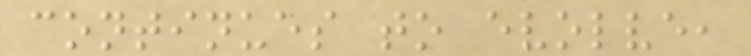continues to evolve,
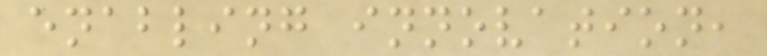enabling innovation,
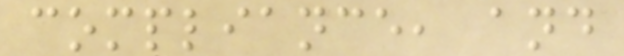compliance, and
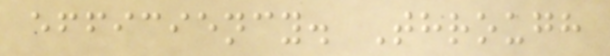efficiency. Through
